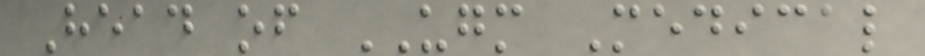Head of UGM Medical
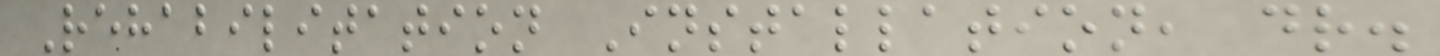Rehabilitation Installation, dr.
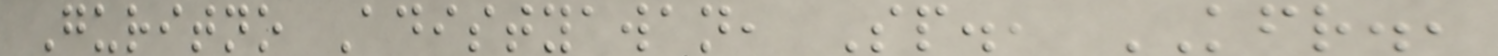Guritno Adistyawan, Sp., KFR.,
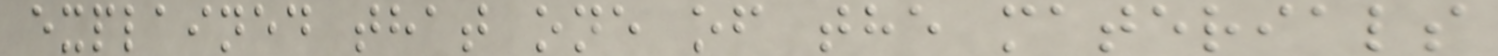explained that one of the materials
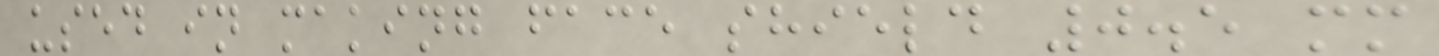used in making face shield 0.5 mm
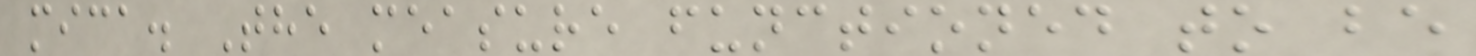mica. The measure functioned to be
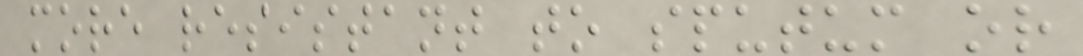more resistant to sputum or
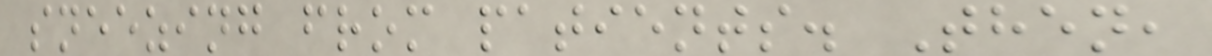sneezing from patients. Then,
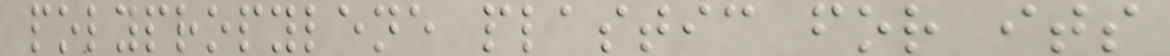polypropylene plastic for its
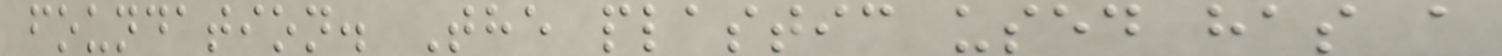foundation. The plastic used has a
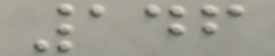146
